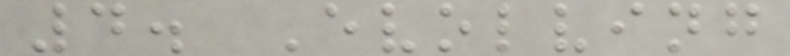4. Evolving
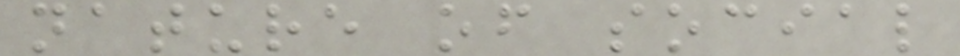nature of social
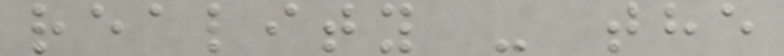reality - the
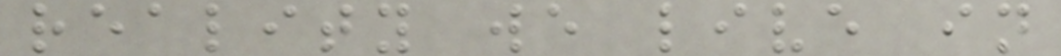reality we live in
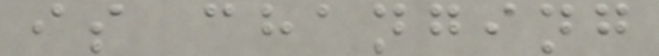is changing
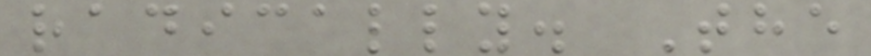radically. The
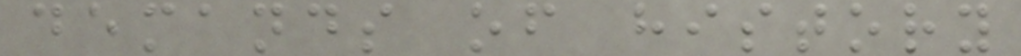demands of history
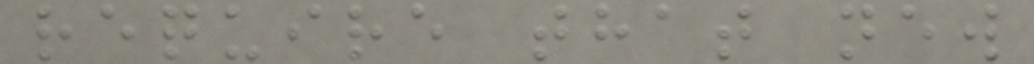require that new
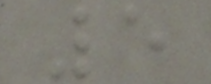5
